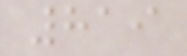819
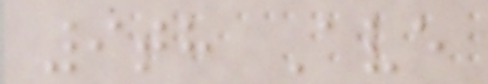9th Ave
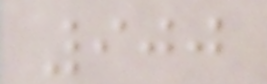900
